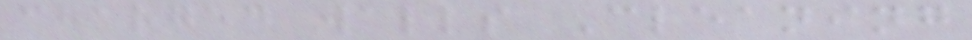charged walls Cleaning
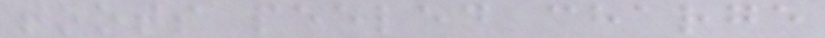toots peeled charge
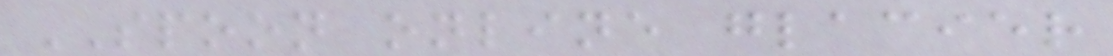SPOON online glacier
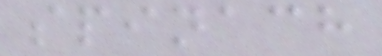spinach
